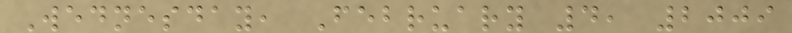Wednesday, February 4, 2009
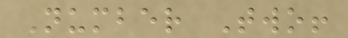Number Two!
